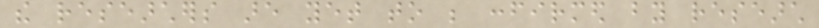the researchers are yet to be confirmed by research
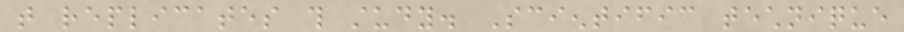that replicates this study. Scientific technique
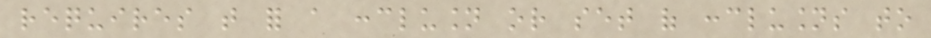requires that for a conclusion or set of conclusions to
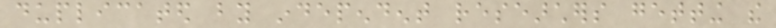duplicated by independent researchers getting the
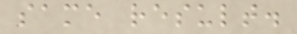same result.
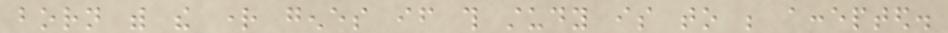born with the right genes if this study is to be accepted.
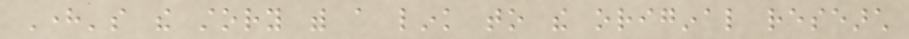Here's the story with a link to the original research
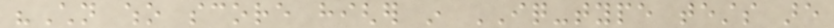"Children who score higher in IQ-type tests are
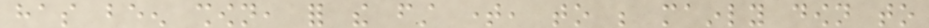has been shown, for the first time, to be mainly down to
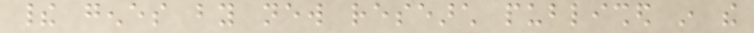their genes by new research published in the
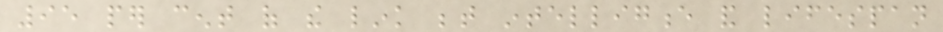95 per cent of the link between intelligence and lifespan
